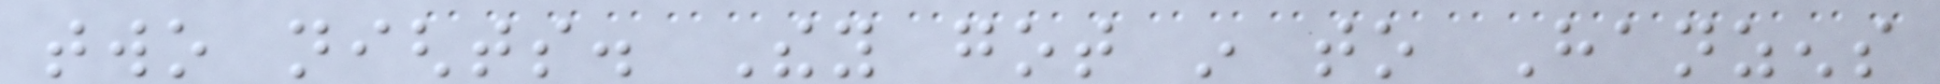two nights. They got in to Hanzens
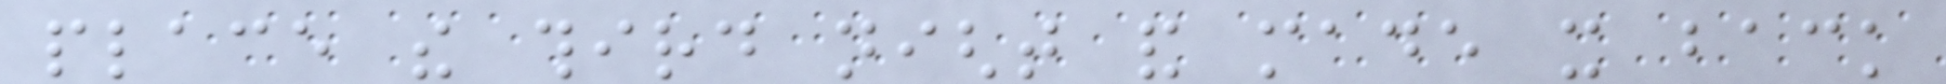place the third night and made it back
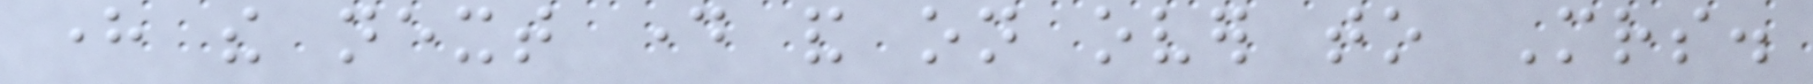here the next day and on over to Mrs.
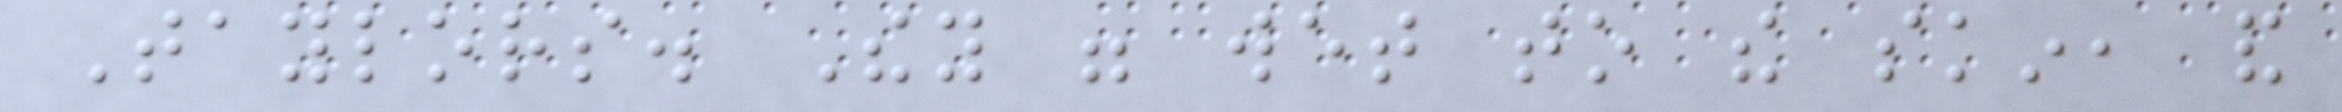Taylors. They were wet to the skin, and
